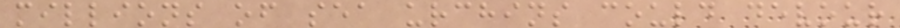millions of sea urchins could devour
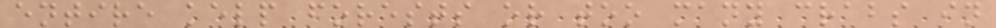entire kelp forests or too many crabs in
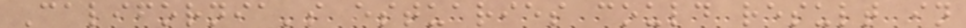California's estuaries could result in
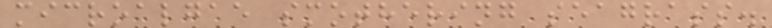microalgae smothering seagrass.
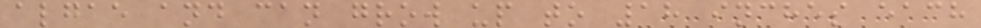algae and can grow up to 18 inches each
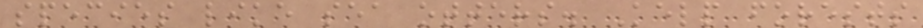species like sea otters. Kelp forests
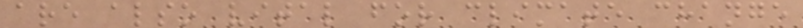are also vital for climate change
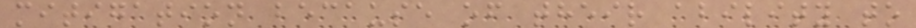mitigation because of their ability to
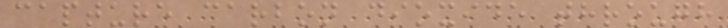capture carbon dioxide through
